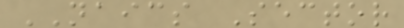NAICS Sector
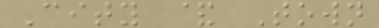City & Town
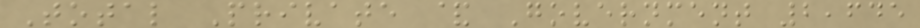Total Private & Government 2,645
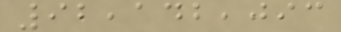92,142,093
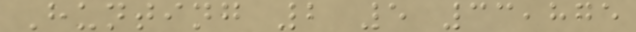Hunting 2 5 33,875
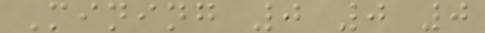Mining 0 0 0
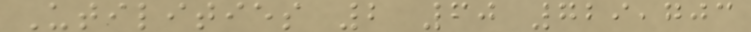Utilities 2 60 729,703
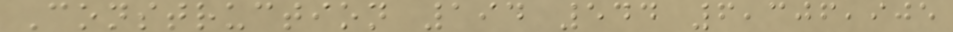Construction 194 544 6,306,905
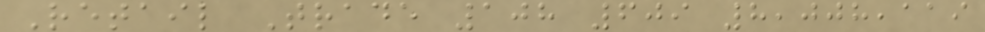Retail Trade 108 609 8,008,119
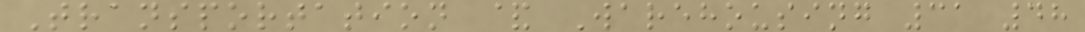Transportation & Warehousing 31 48
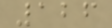126
